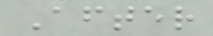After
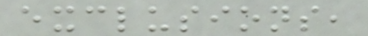exclusions,
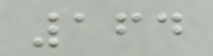164
